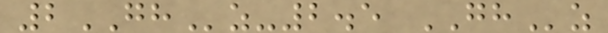2GHz-2.5 GHz
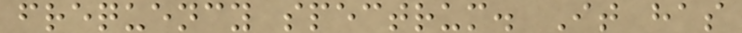frequency spectrum. It has
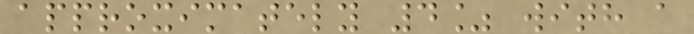approximately 4% with a
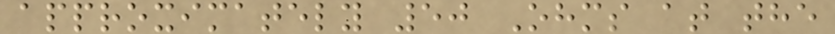approximately 50 Ohms at the
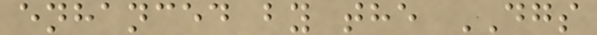enhanced by the DGS
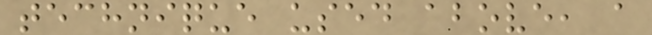technique used above, a
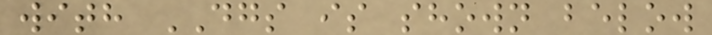with DGS is shown below
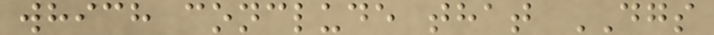which conclude that DGS
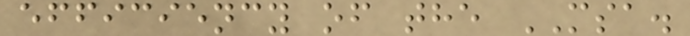efficiency of the MSA.
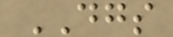DGS
